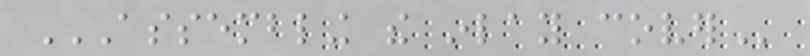ASSEMBLING THE INLAY COVER
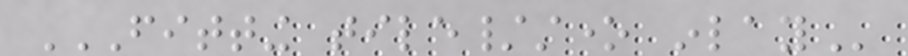FITTING TILE/STONE INLAY
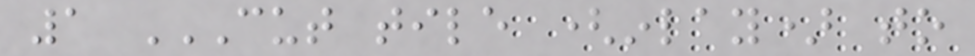1 CUT TILE (INLAY) TO
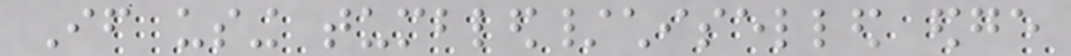If using tumbled/chiselled edge
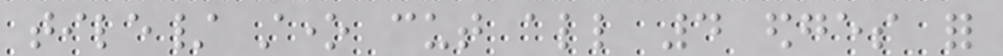tile/ stone cut all 4 edges for
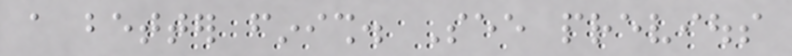a better finish. See previous
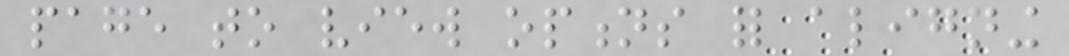page to view options for aligning
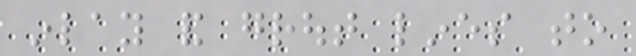inlay and grout lines to
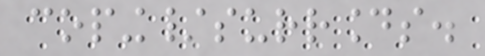coping/surrounds.
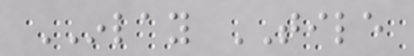INLAY TILE
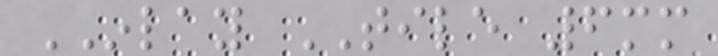INLAY TILE 6mm
